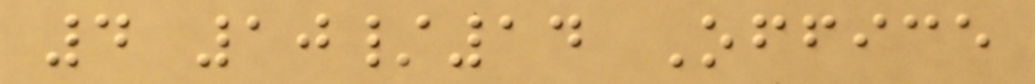4 10/14 Office
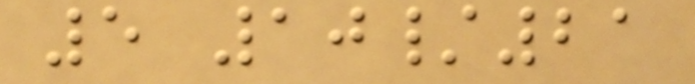5 10/21
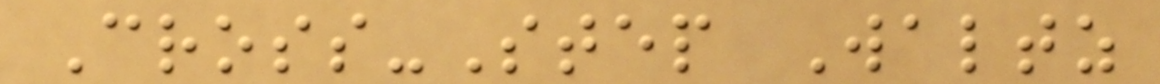Cross-Step Waltz
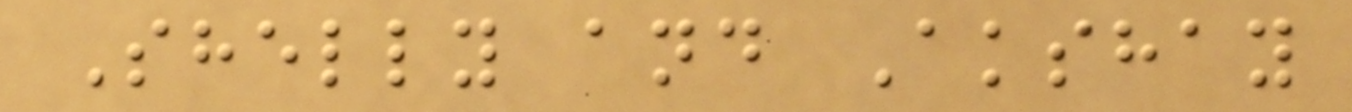Shelly and Akshay
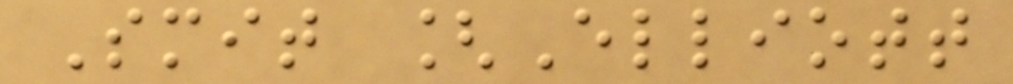Smit [Elliott
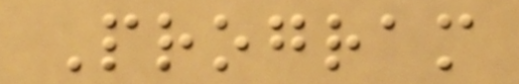Program
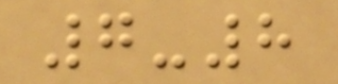7-8
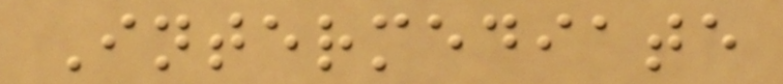Intermediate
